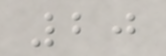20
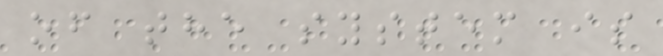of the system is
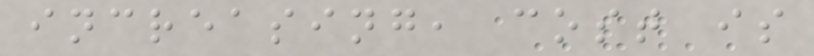increasing, cost is
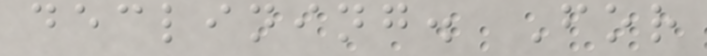declining. For
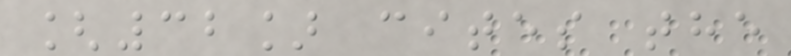[32] cites the
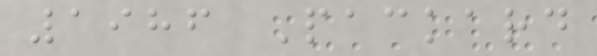1986 Packard
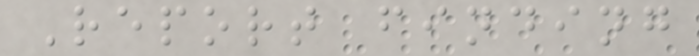Report finding
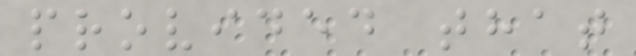provided that
